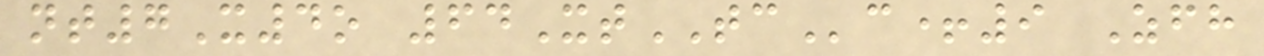nt7X4o 64XtTCc+9 Zfh
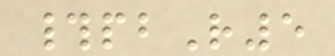#pbR5
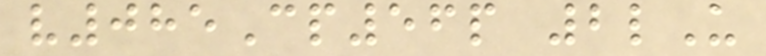v085Cp56p 2lU
